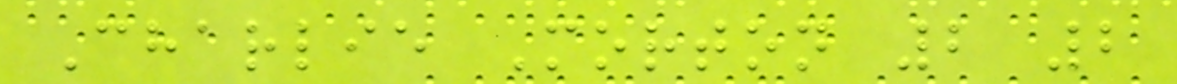Charlie Morton 2 2
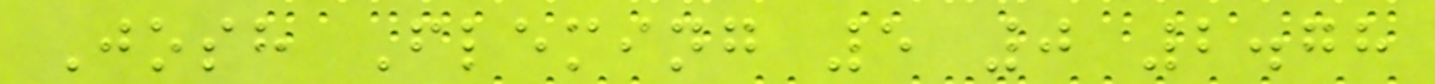Josh Fleming 5 0 2.78
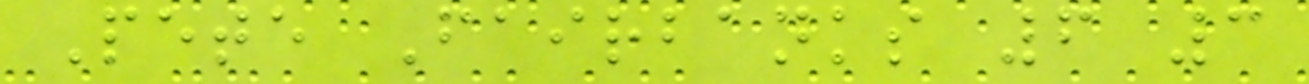Pete Fairbanks 6 3
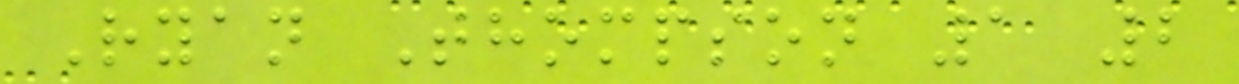Ryan Thompson 1 2
